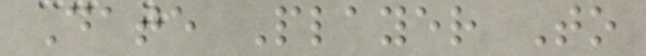Date Player To
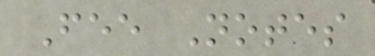Fee Notes
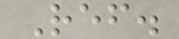Ref.
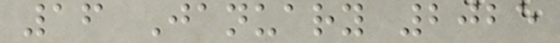16 January 2025
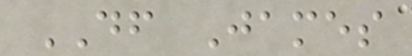DF James
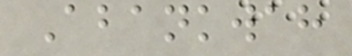Abankwah
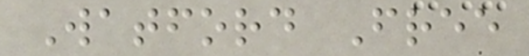Watford Free
